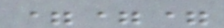===
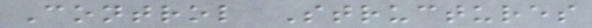Control Structures
